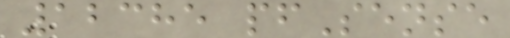12385 pfSense
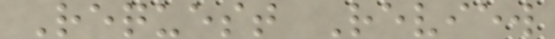Request Review
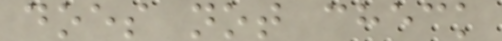does not check
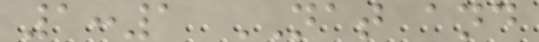1:1 NAT and
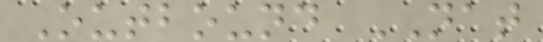Outbound NAT
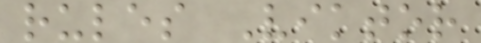rules Viktor
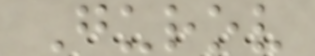Gurov
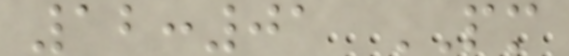12:01 PM
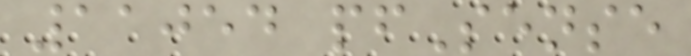11054 pfSense
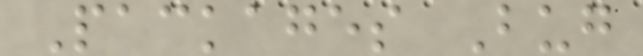Packages Bug
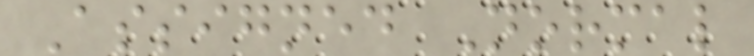Assigned Normal
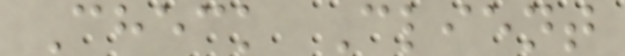Check Client
